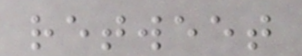retweet
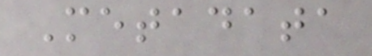Metadata
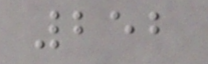252
